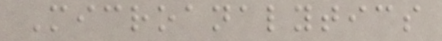Microanalytics
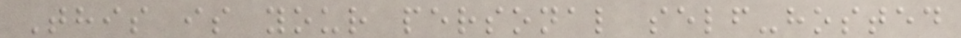This is your personal self-hosted
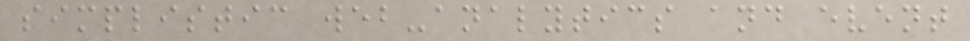simplistic web-analytics and event
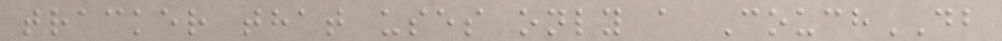tracker that uses only a CouchDB
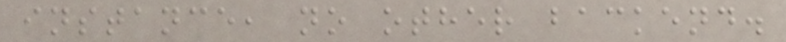instance, no other backend.
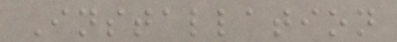Installation
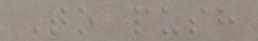To push
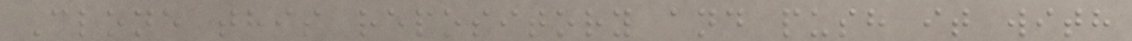Clone this repository and push it with
